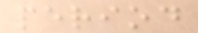period
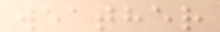weather
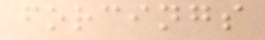forcings
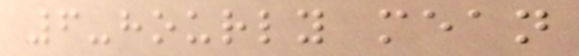6-hourly mean
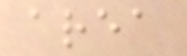area
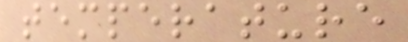temperature
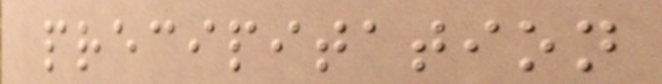precipitation
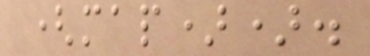(map)).
